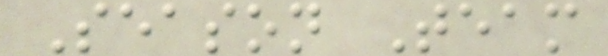Season Team
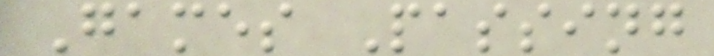Games Passing
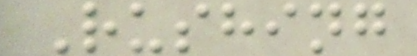Rushing
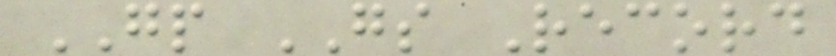GP GS Record
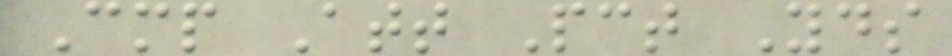Cmp Att Pct Yds
